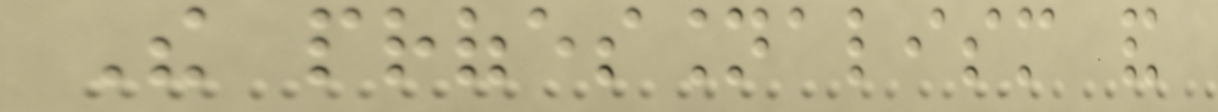The professionalism and
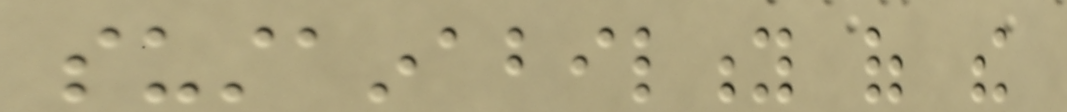sustainability of the
